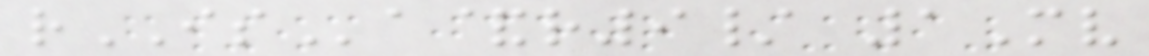rISa&r9/ 1Mv
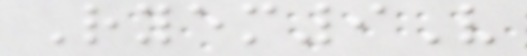Ryem9V
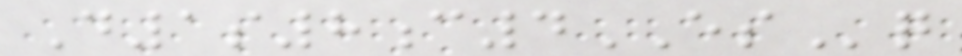D1s8c4ESq
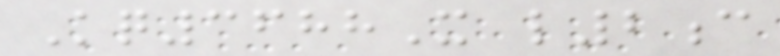Kq3688X l2c
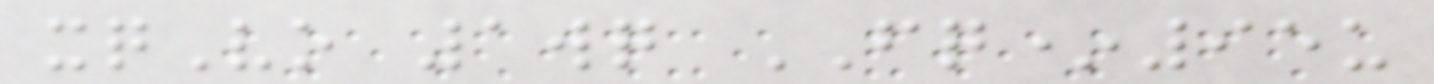xqVo 1wq FQ*95u
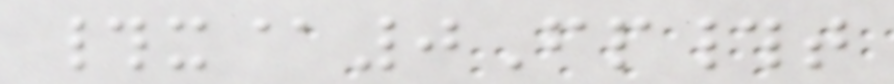#x@0Fp#t
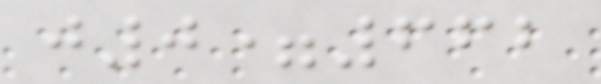j0=662
